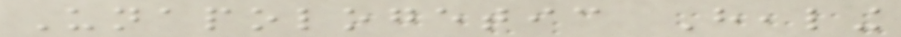Unapologetic Healing
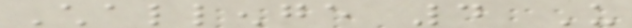Challenge 4 Us
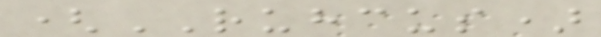(RUHCUS)
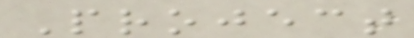Project
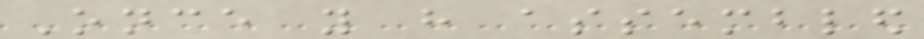Once you have assembled
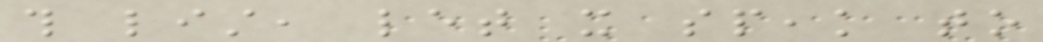this list, let it speak to
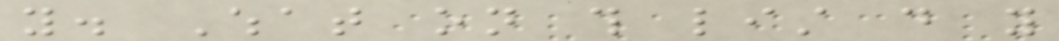you. What on this list do you
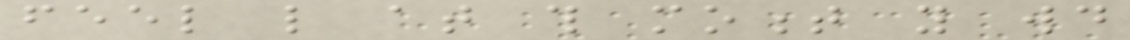feel like at this moment you would
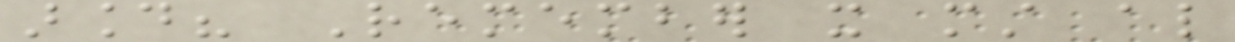around? Remember it must also
